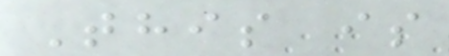This is
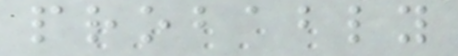probably
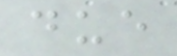due
